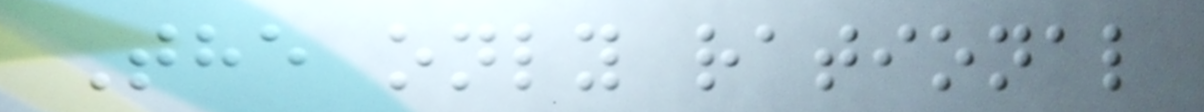The only rational
